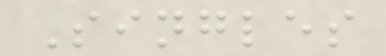Singles
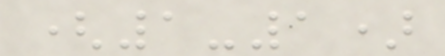(1-1)
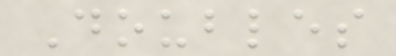Doubles
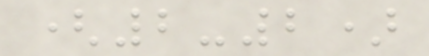(2-2)
